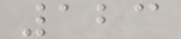123
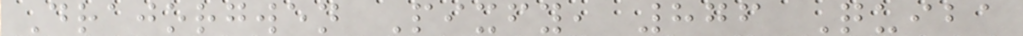Drajorgwen Pixfy, 876 Quiba
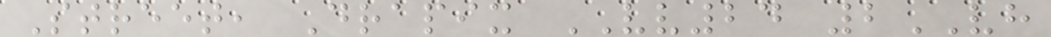Street, Drapix VV24 2VH
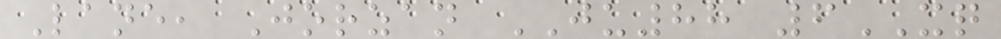Lane, Jorzan JU88 6XQ
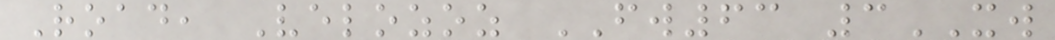Road, Velozoz FW63 3XW
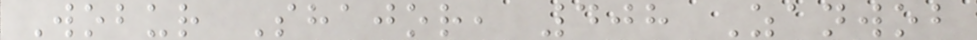Wobur Shajor, 408 Zanwob
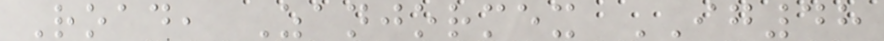Road, Zanjormex IG48
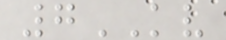7KV
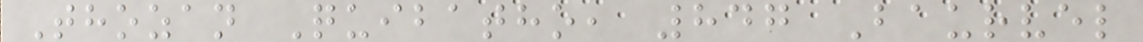Thozan Quibatho, 847 Baurvel
